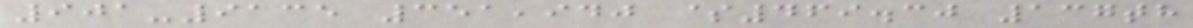901-9135 351,940 $469.30 137th
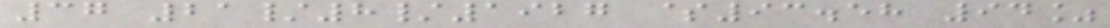37 21/8/1927 $93.58 94%
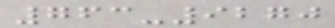763-9270
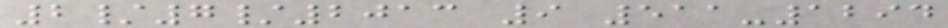2/7/2013 9 511-1294
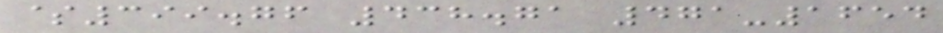$399.76 438.71 471-1654
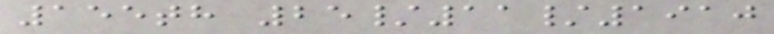155th 25/11/1910
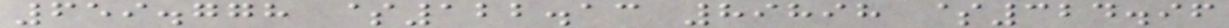659.778 $122.13 89898 $324.96
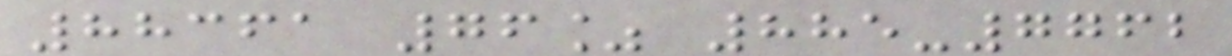88361 76% 885-7762
